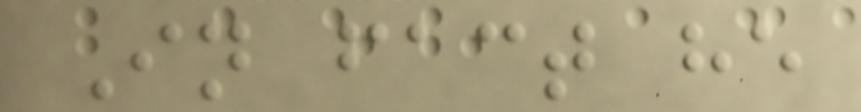In fact he
